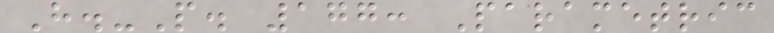H.-P. 177: Parametric
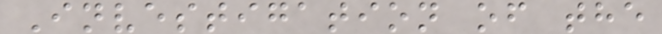Investigation of the
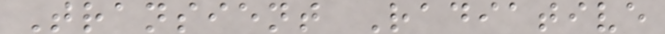Transient Radiative
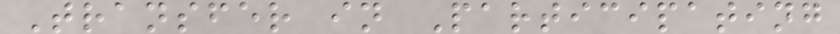Transfer in Participating
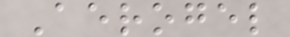Aerogel
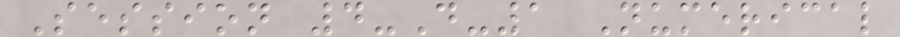Session 4-D-1 Numerical
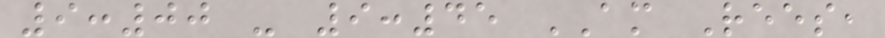9:00 - 9:45 AM Rees,
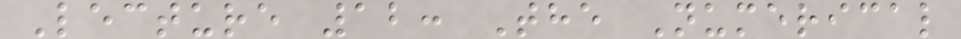Lecture 12: The Numerical
